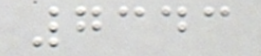7343
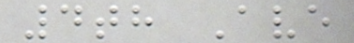4th Ave
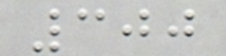300
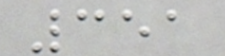351
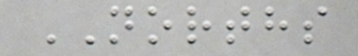NORTHS
